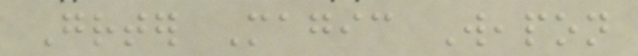Greater Magic Weapon
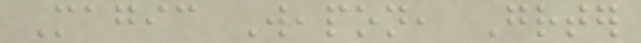Magic Weapon, Greater
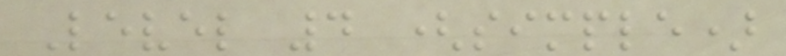Level 4 (simple)
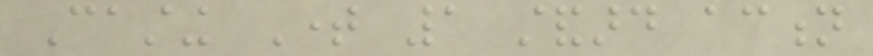Casting Time 1 standard action
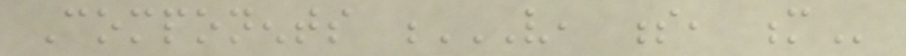Components V, S, M
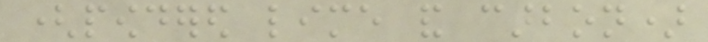(powdered lime and carbon)
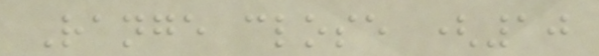Range close (10
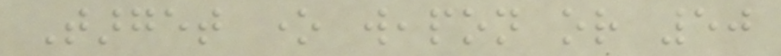Target one weapon or 50
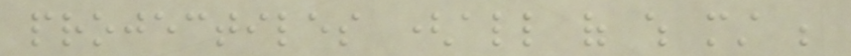projectiles (all of which must be
